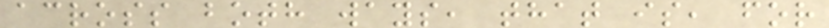across both ways, that is, for
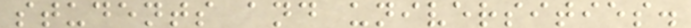students and universities.
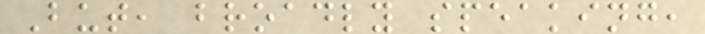But, broadly speaking,
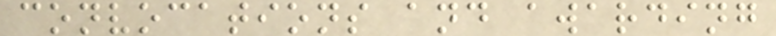convocations and awarding
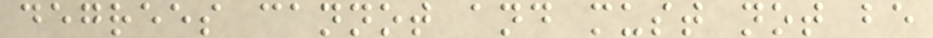degrees cannot and must not be
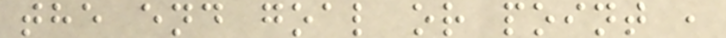the end goal or point ,
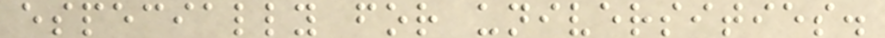especially for universities.
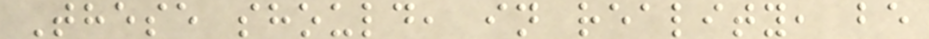These should, in reality, be
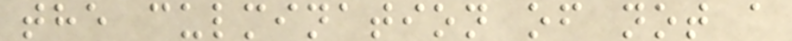the culmination of not a
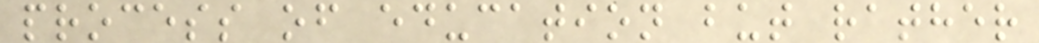process of education but rather
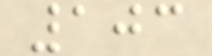103
